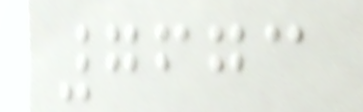7673
